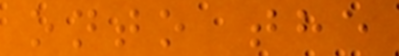onto the
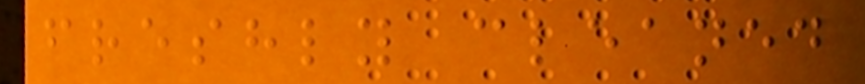freshly cleaned
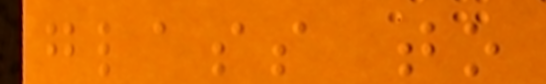glass to
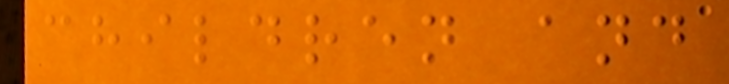children and
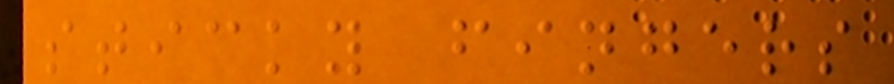sticky fingers
